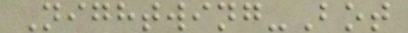Nightwing-Bot
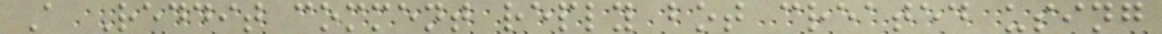A Reddit comment reply bot created using
